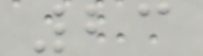23
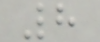8
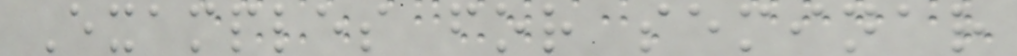Examples for seminar
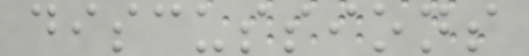discussions
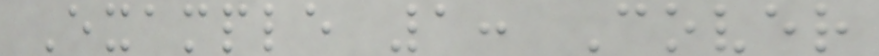Example 1: Cover
